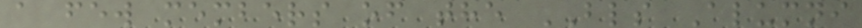a few members of the BLS Alumni
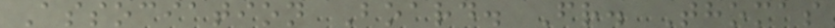Association Board. Fr. Thomas
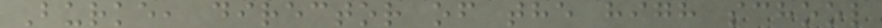Burke, director of the high school
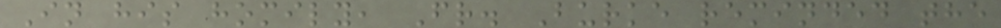In his homily, Fr. Burke reminded the
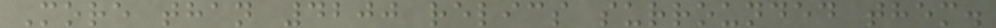More than 4200 relics surrounded them.
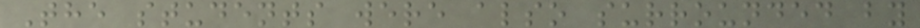The students were also surrounded by
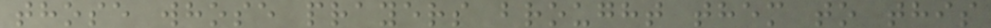those whose prayers brought them to this
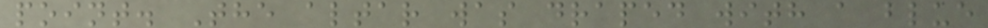point. The altar was draped with a blue
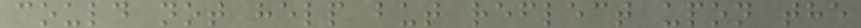could not help but reflect upon the
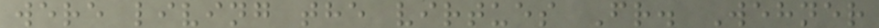were living the virtues Fr. Wehner
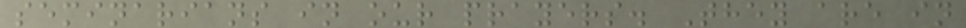seminarians in our prayers. They are in
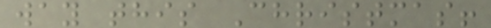way this Christmas!
